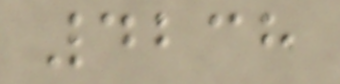4238
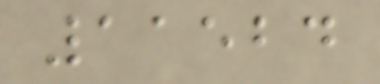11524
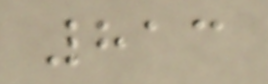813
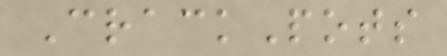CrackPots
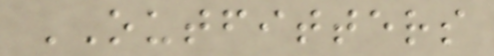OUTFITTERS
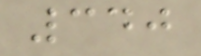340
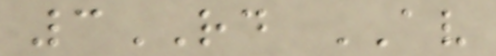3RD AV
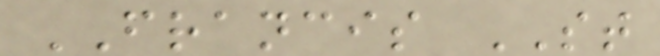FRANCIS ST
